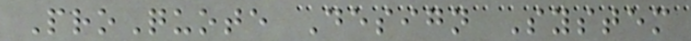ProQuote Design System
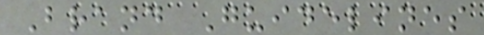Brand Guidelines
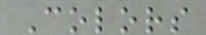Colors
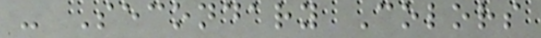- Secondary Colors
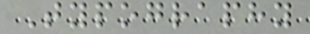Typography
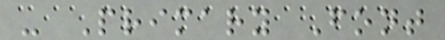- Primary Font
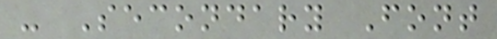- Secondary Font
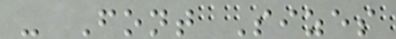- Font Sizes
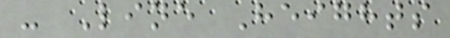- Line Heights
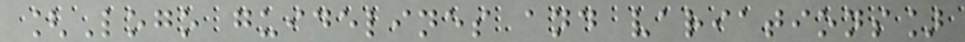[Logo guidelines and variations]
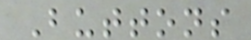Buttons
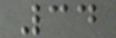34
